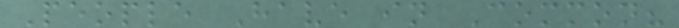People Have in Common?
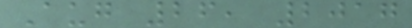Aug 26, 2017
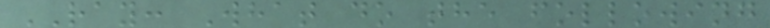RAY: What do the following
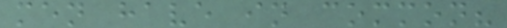men have in common?
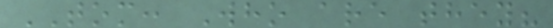TOM: Who are they?
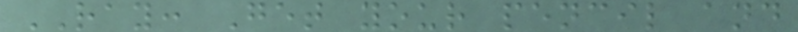RAY: Get your pencil and
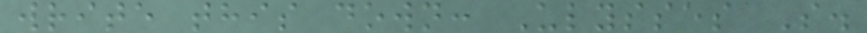write this down: Ulysses S.
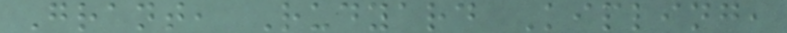Grant, Rudyard Kipling,
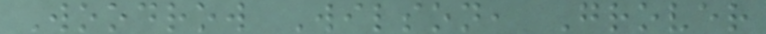Woodrow Wilson, Grover
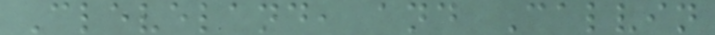Cleveland, and Calvin
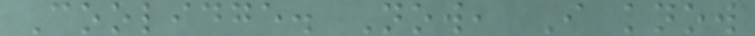Coolidge. Now, I know
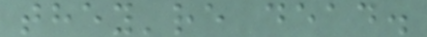they're dead.
